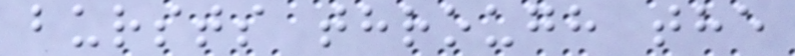bursts through the
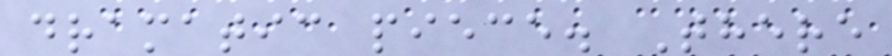dramatic piece. There
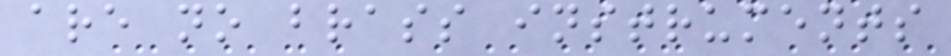are no brass instruments
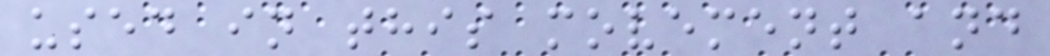used in this movement and
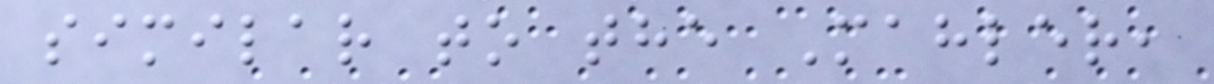similar to the Mahler,
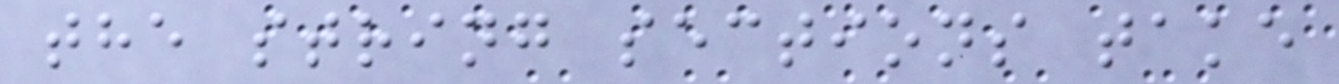the string sections take
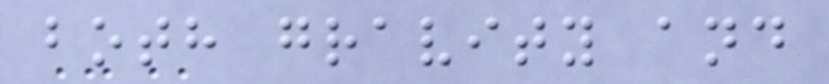both gravity and
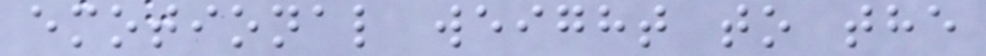emotional weight to the
